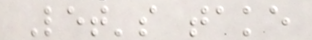Let's take
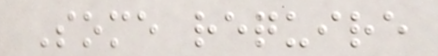Some require
